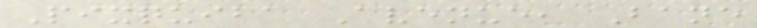Pixquiba Avenue, Bane
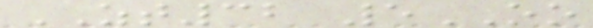ZT32 5OO
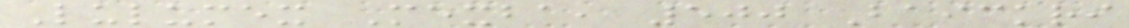Lulumex Mexba, 500 Baickri
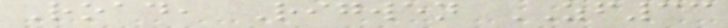Road, Rigwen ZF33
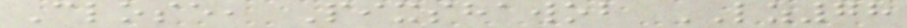Close, Pixshawob LZ78
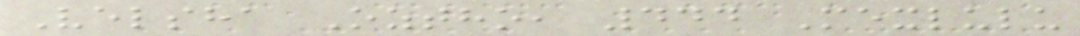Velsha Oztho, 444 Mexlulu
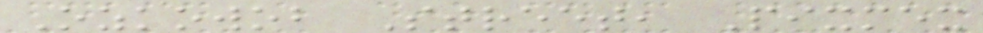Ozkowob Street, Pixmex
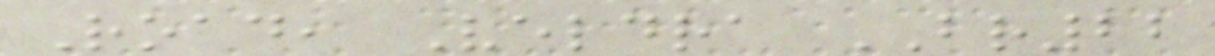Road, Veldra BR22
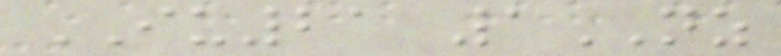IU21 1NZ
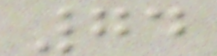74
